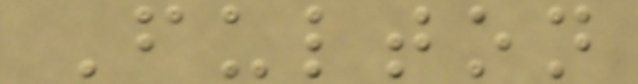Fulton
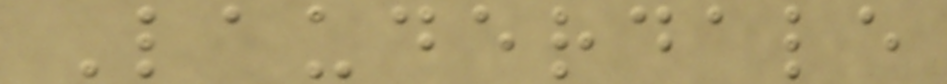Lauderdale
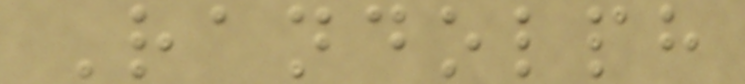Randolph
